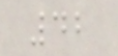42
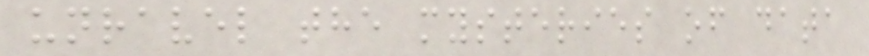unravel the mysteries of data
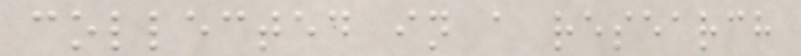collected in a research
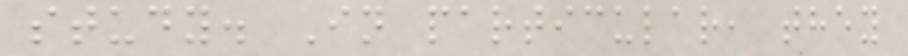study. In particular, they
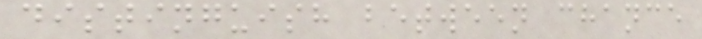distinguish between chance
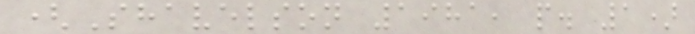(Shavelson 1981, p. 1)
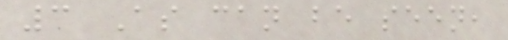3 As can be seen,
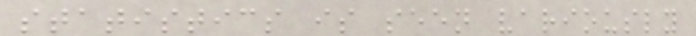statistics is seen variously
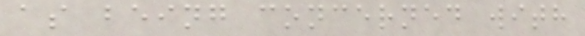as being concerned with
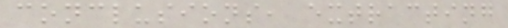conclusions, extracting
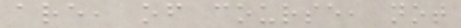are, of course, not
